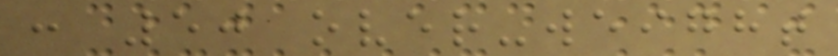: 50 over-weight
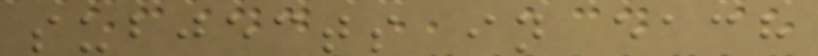subjects in each
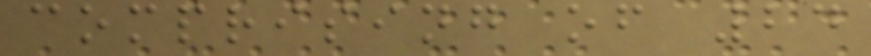comprising of 24
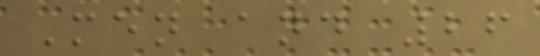Men and 26
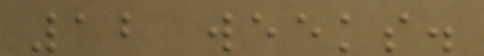12 weeks.
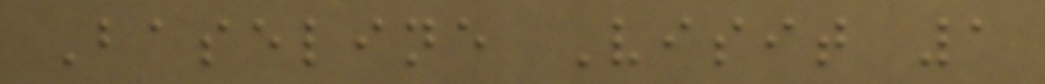Baseline Visit 1
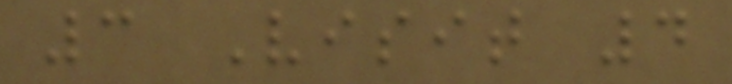3 Visit 4
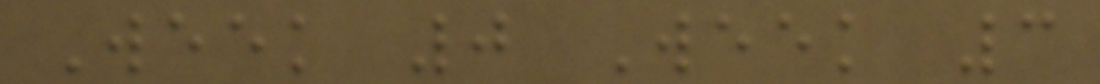Week 0 Week 3
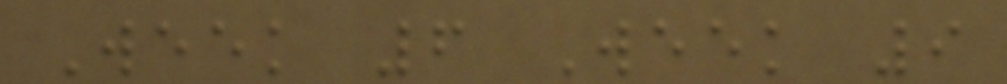Week 6 Week 9
